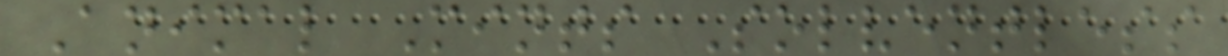Animal Mints Solventless
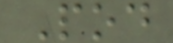Pod
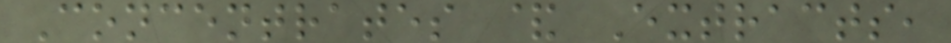Concentrates & Extracts,
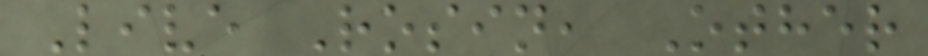Live Rosin, Other
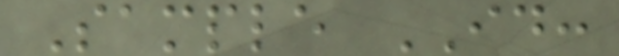Sample ID:
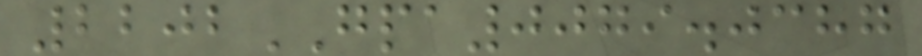2202GPA0079.0387
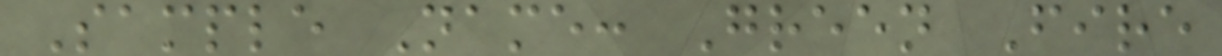Sample Name: Green Fire
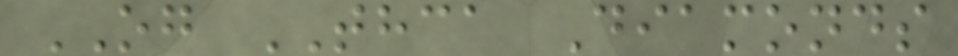OG THCA Diamonds
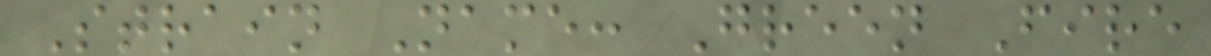Strain Name: Green Fire
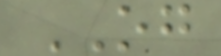OG
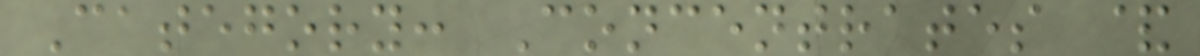Category: Concentrates &
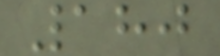180
